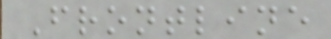Frontline
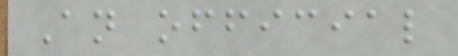An official
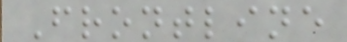Frontline
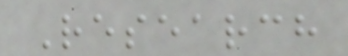Research
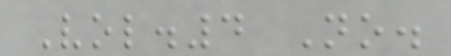Vol.4 No.
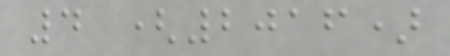4 (2016)
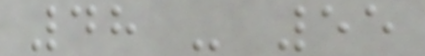48 - 55
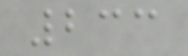233
